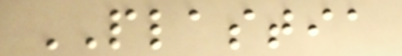PLASTIA
